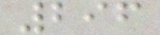296
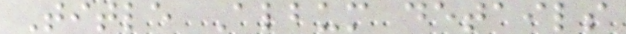Title Album details
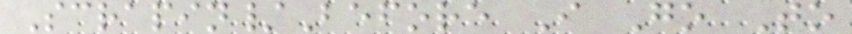Scrapin/Before I Go To
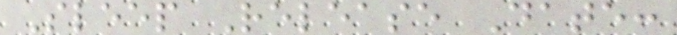Sleep Release Date:
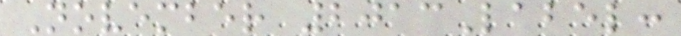November 2013Label:
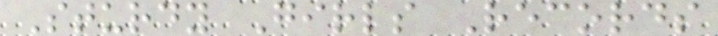Sturdy Girls Records
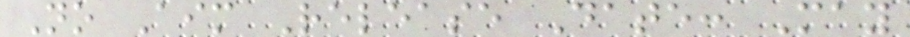No Aim Release Date: May
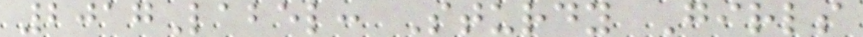2017Label: Sturdy Girls
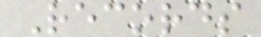Records
